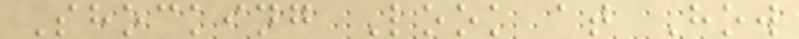Shocking Look at How
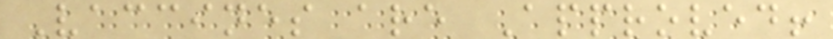Vaccines are Approved!
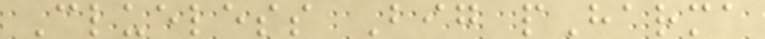Clueless Big pHarma
